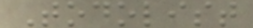Todolist
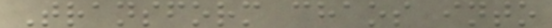Transform chaos into
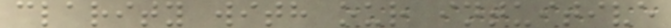clarity with our intuitive
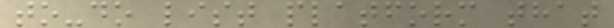to-do list platform that
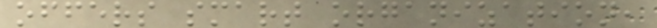offers smart organization,
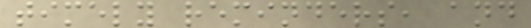timely reminders, and
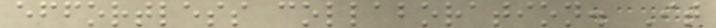effortless collaboration. It
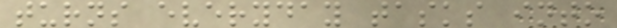turns everyday tasks into
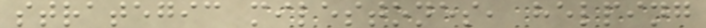strategic milestones, helping
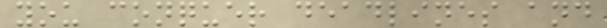you conquer deadlines and
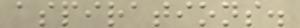aspirations.
